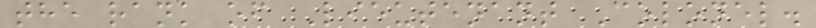the rank of Lieutenant Colonel.
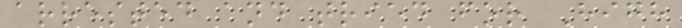arrested and tried for High
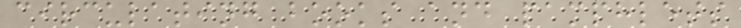circulating books and pamphlets
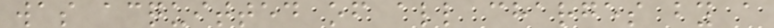was acquitted of all charges by a
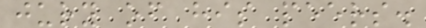jury of his peers.
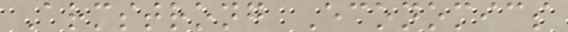Armstrong Economics
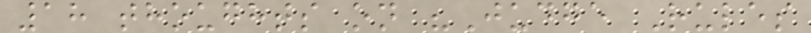18 thoughts on "Judge Rules
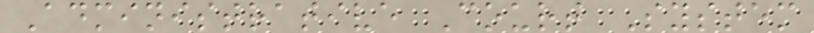Administrative Court System
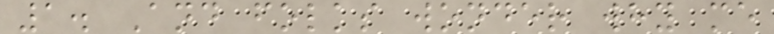1. And folks wonder why me
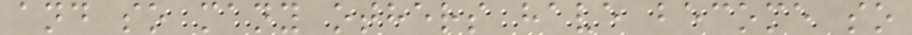and so many others have become so
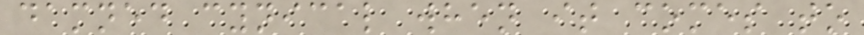damned cynical when it comes to
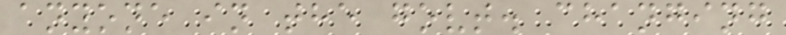anyone in the govt. changing
